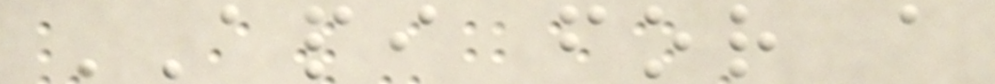API for a
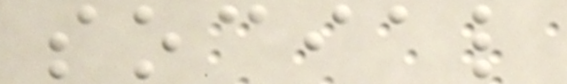social
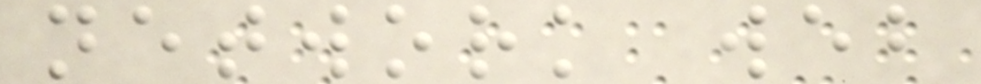network web
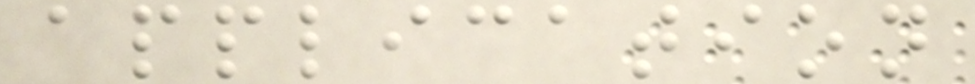application
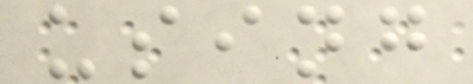using
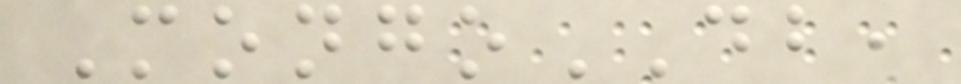MongoDB,
